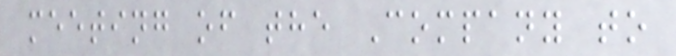meeting of the Company to
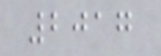2017
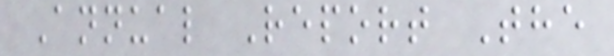Annual Report The
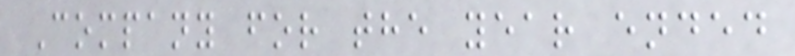Company for the year ended
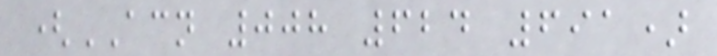(ACN 008 624 691)
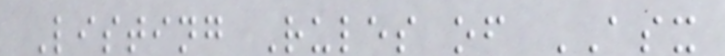Listing Rules of ASX
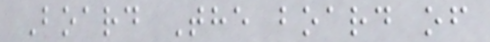Board The board of
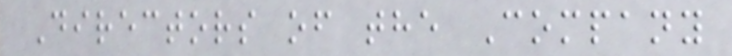Directors of the Company
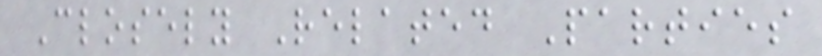Closely Related Parties
